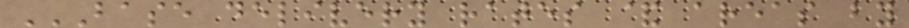BASE DELIVERY RATES & AREAS BY
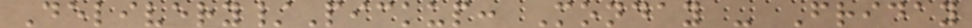Delivery/Pickup: Monday - Friday
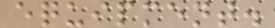equipment.
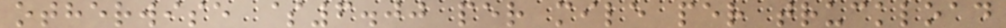otherwise $6.00 per mile per truckload
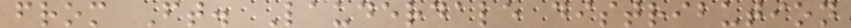from Ft. Lauderdale distribution
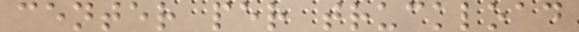center per truckload
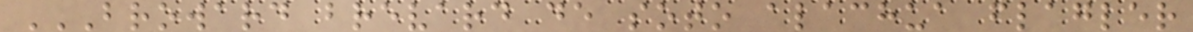BROWARD BREVARD DE SOTO ALACHUA FLAGLER
